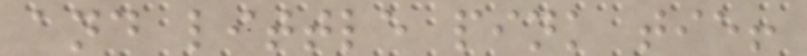and little pink tie!
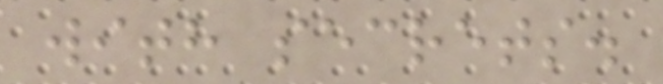with secrets.
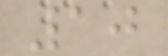10
